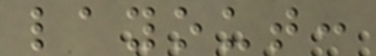layout:
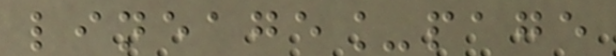lineage_page
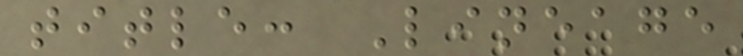title: Lineage
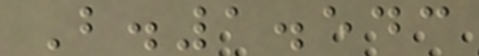B.1.543
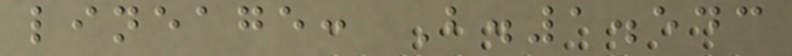lineage: B.1.543
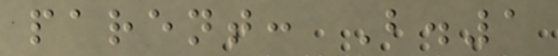parent: B.1
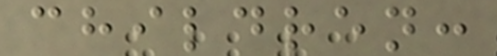children:
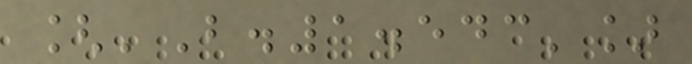['B.1.543']
